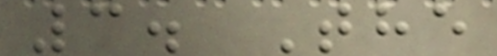3. The
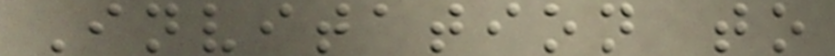Invitation to
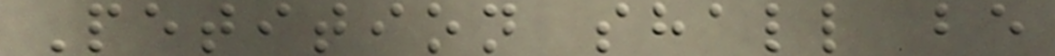Petition shall be
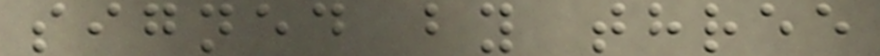signed by three
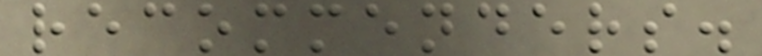recommenders.
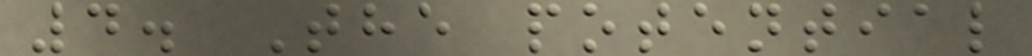4. The potential
